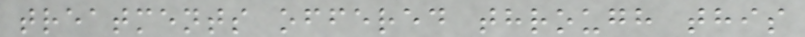treatments offered through this
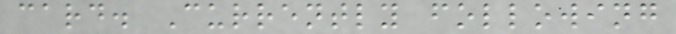card. Currently following
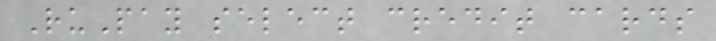RuPay select credit cards
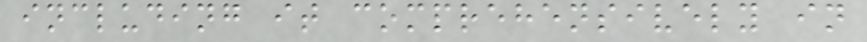including it comprehensively in
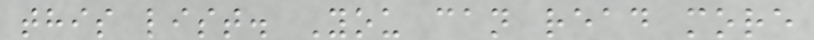this list. You can read more
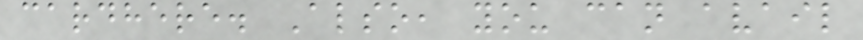cardhere. Also, you can avail
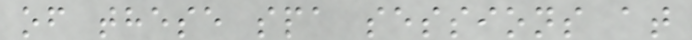of these spa sessions at
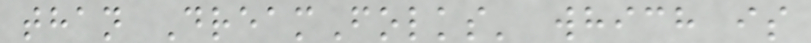than DreamFolks' which is
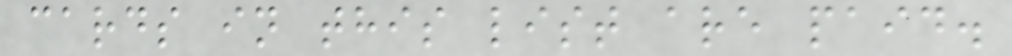cards in this list are paid.
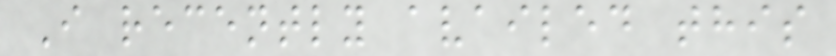I recently availed this
